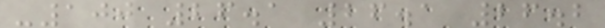-100 26.1 26.1 26.2
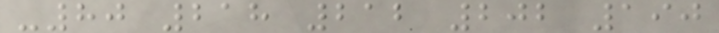-80 218 212 202 190
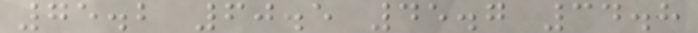75.2 60.5 45.7 34.8
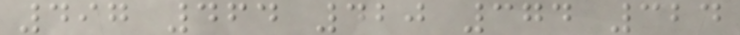497 464 420 374 324
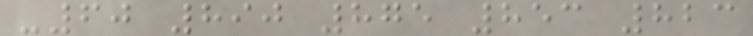-60 890 875 853 823
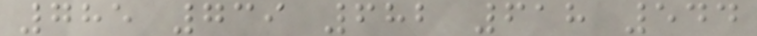785 739 682 618 544
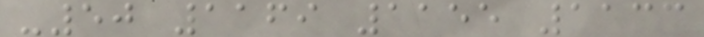-50 1169 1155 1133
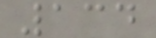134
